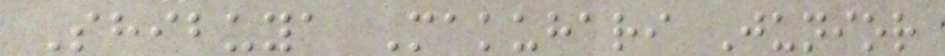Shibuya Makuhari Junior
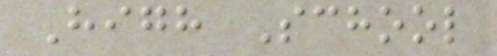High School
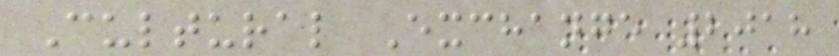Cultural Exchange 2018
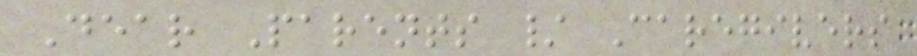Dear Parents / Caregivers
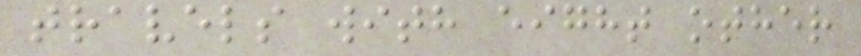travels with eight other
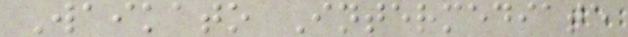Waikato Intermediate
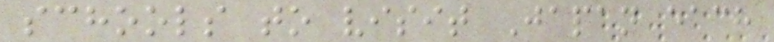schools to visit Japan each
